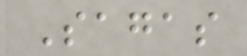Sagas
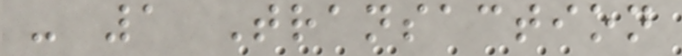- 1 Transaction
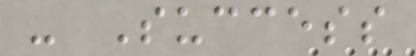- Success
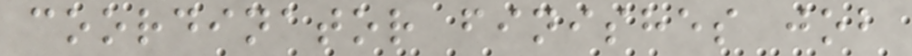coordinator finishes job
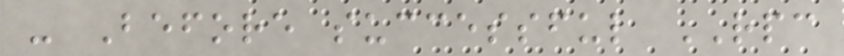- Before successful RPC
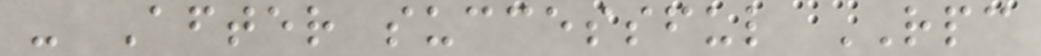- After successful RPC
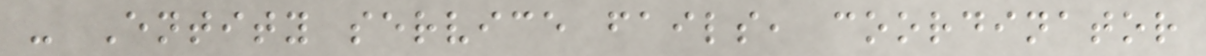- Entity service fails, coordinator
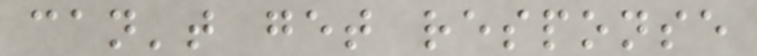can't get response
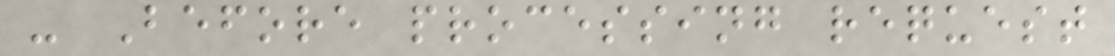- Before processing request
